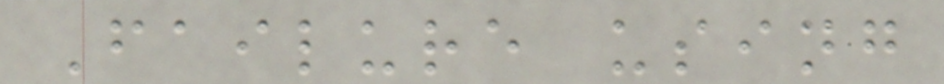Failure using
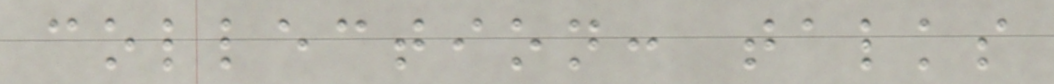collection: talks
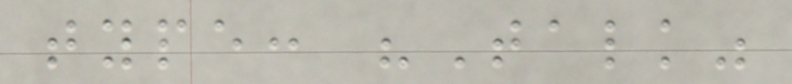type: "Talk"
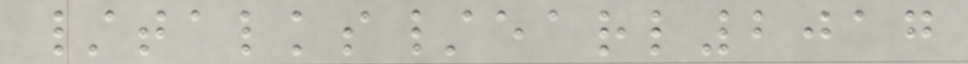/talks/earl2017
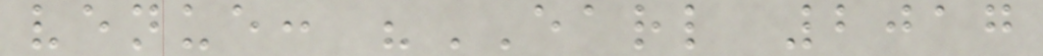venue: "EARL 2017
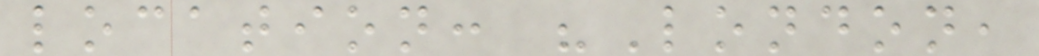location: "London,
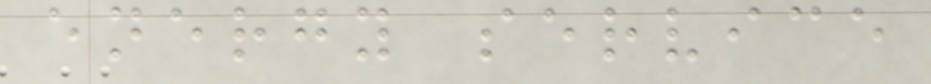energy service
